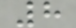8
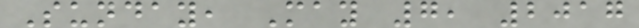Sunday, May 7, 2017
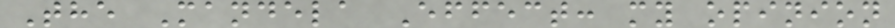The Mandela Effect: my opinion
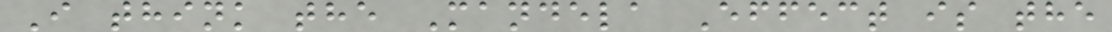I think the Mandela Effect is the
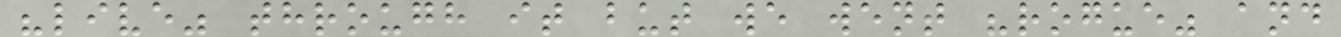"live" through it but we went "rogue" and
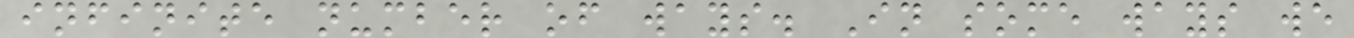infinite number of ways. In some ways we
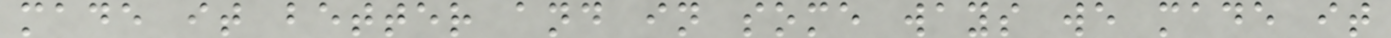made it better and in some ways we made it
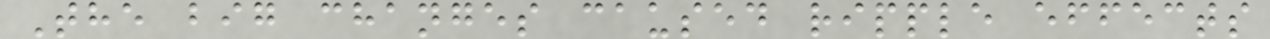The big changes caused ripple effects
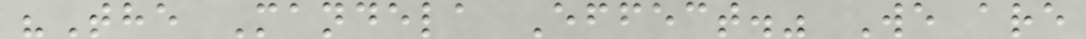"The Mandela Effect." We are
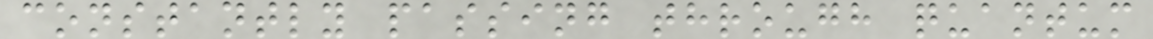constantly passing through quantum
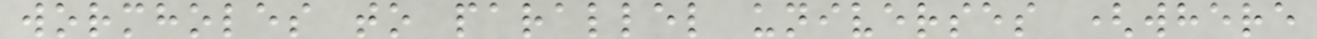wormholes to parallel universes (where
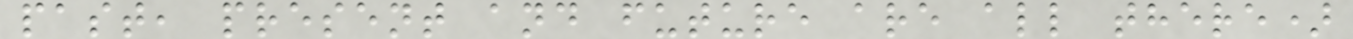past, present and future are all there)
